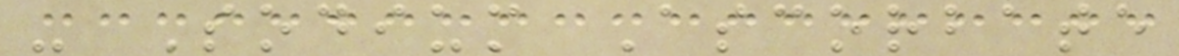- Sodium Ascorbate
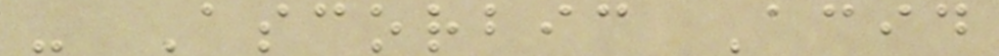- Ascorbic Acid
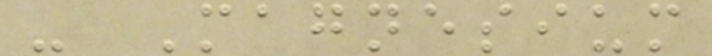- Magnesium
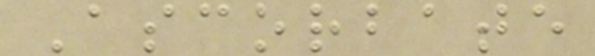Ascorbate
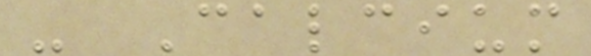- Calcium
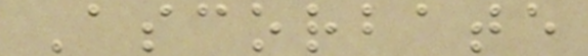Ascorbate
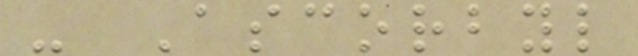- Ascorbyl
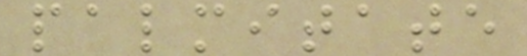palmitate
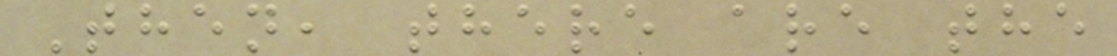Then, there are the
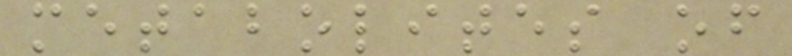metabolites of
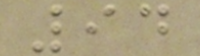94
